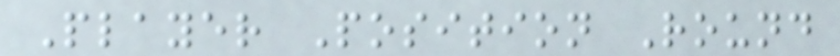Player Position Round
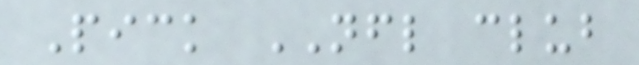Pick NFL club
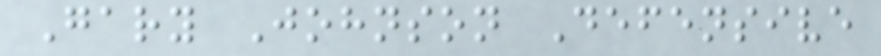Gary Johnson Defensive
